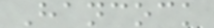Hancock
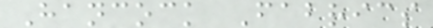Hancock Fabrics
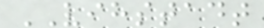VIHSTADT
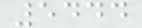5444
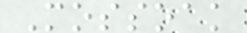Mossoak
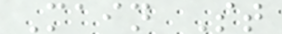Main St
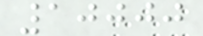10000
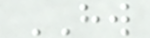HW
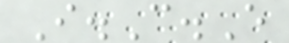I.C.E
